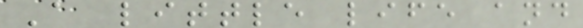A little life and
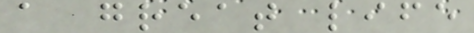a great life
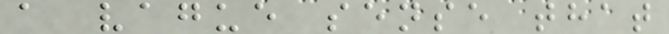a vague sense that
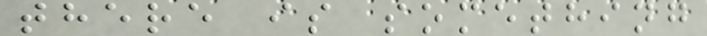there is something
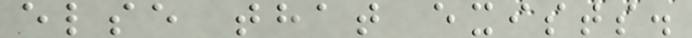else that exists.
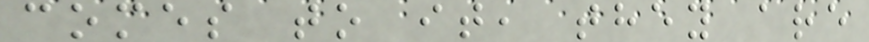comes to it, they are
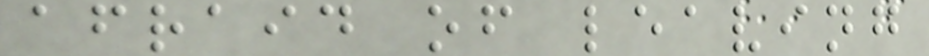afraid of leaving
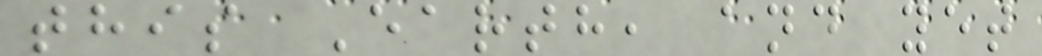this Earth, and yet
